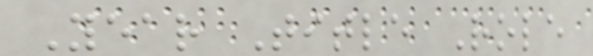Year Title Role
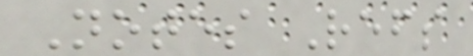Notes Refs
